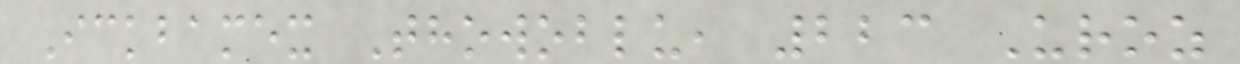Ickbamex Thowoblu, 223 Uroz
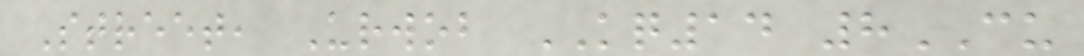Street, Urwob KQ14 8CU
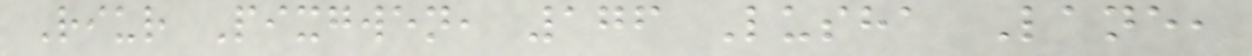Riur Pixgwen, 176 Lusha Lane,
